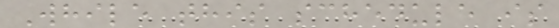While this schedule is
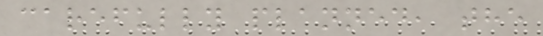carefully planned, the
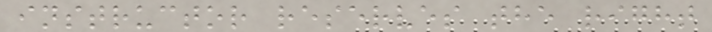instructor reserves the right
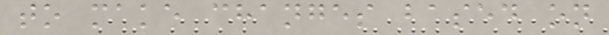to make changes based on
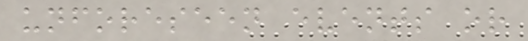unforeseen events or
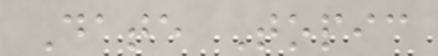Date Topic
